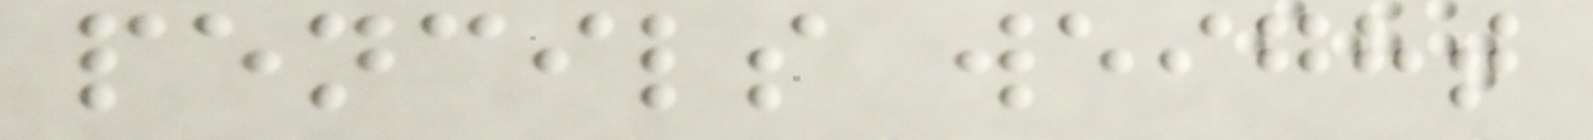pencils weight
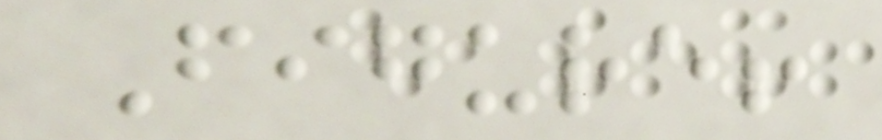Figure!
